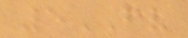5FV
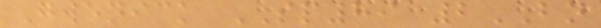Gwenick SP89 2BN
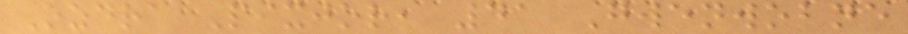Ozdra Pixjor, 41 Gwenwobne
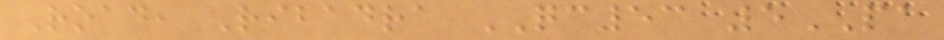Road, Ribadra QC53 5PA
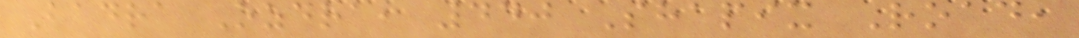Badra Ozdra, 440 Shapix Road,
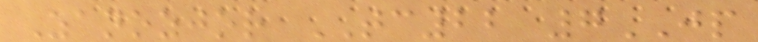Zanozjor TC22 7JP
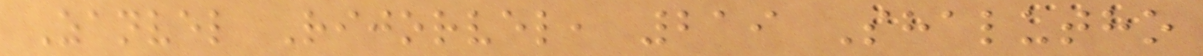Zanvel Rijorvel, 219 Shalutho
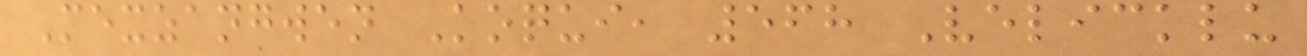Mexzangwen Koqui, 568 Velicklu
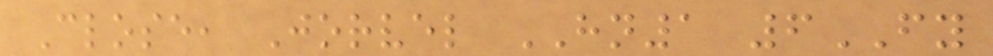Close, Jorvel HN1 6FY
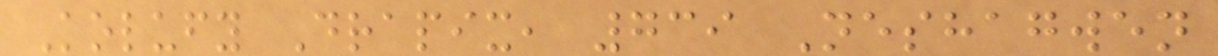Kolufy Drapix, 739 Neshagwen
